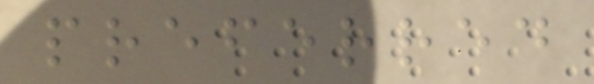preferred
